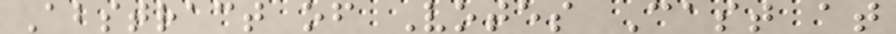Abstract of Votes Cast at
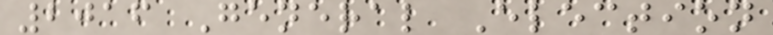2016 General Election
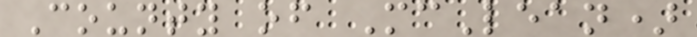County of McLean)
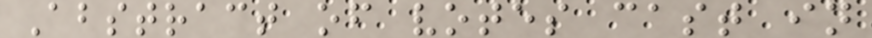Abstract of votes cast in
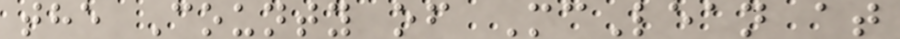the County of McLean at
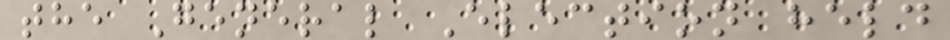the General Election held
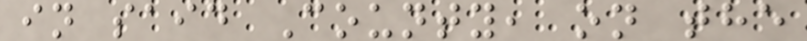in said County, on the
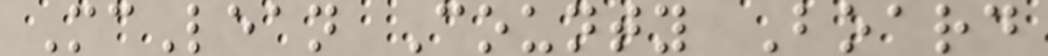McLean County Board
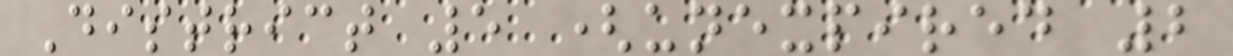District 5 (unexpired 2
